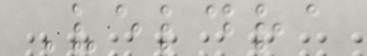Veldra
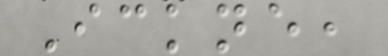Ickne,
